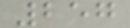257
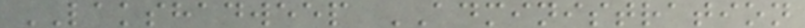LAKSHADWEEP ADMINISTRATION
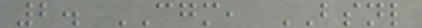2. CGM, BSNL
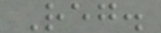Reg.
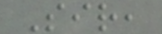Sir,
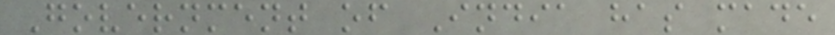Government of India has made
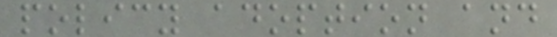policy adoption and
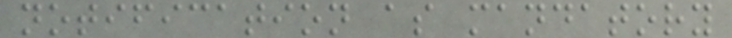notification as mandatory
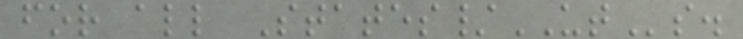for all States/UTs.
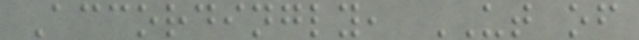Accordingly, UT of
